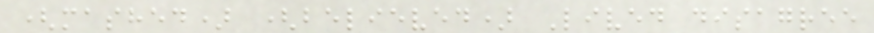(mashed) (believed) Lived disagree
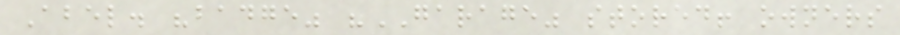Abel. "badge" "GARAGE" stored! owners
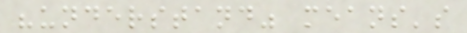"understand" means's
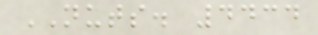NUTS. 4434
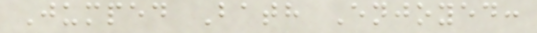Jumped Bath Enjoyed:
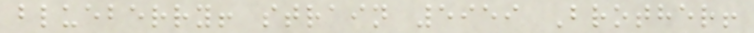blueberry! strain 5959 Brother!
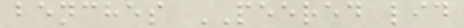benches PEERED lid
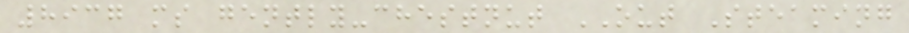8937 ms gently-chestnut OUT Steaming
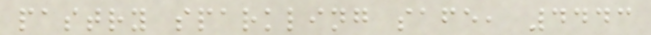pastry sparkling safe, 4443
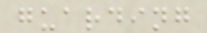guarding
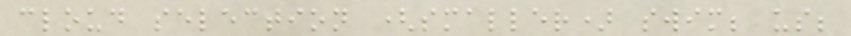cloud selection (smaller) swim; us;
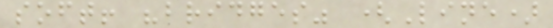soft! "bridges" (Line)
